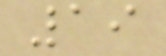19
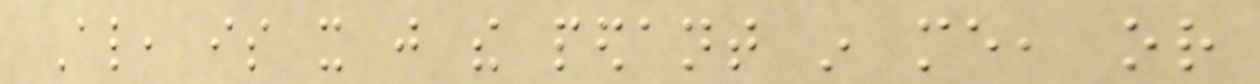Also, is it just the pedant in me, or
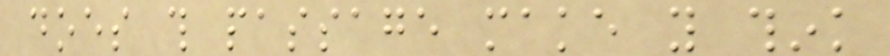does this passage make you think
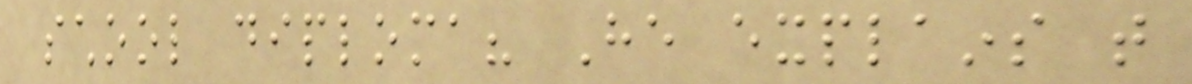school diploma? He explains that
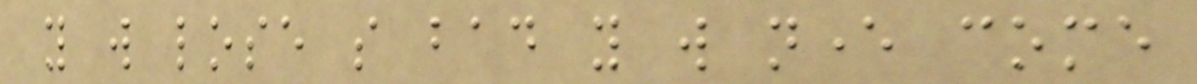you will lose so bad you will never come
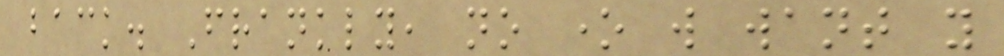back. Frankly, no one will want you
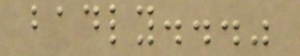badly..."
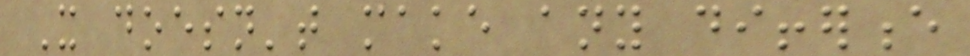It doesn't make any difference
